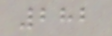282
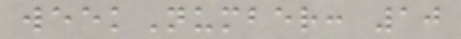weekNumber: 10
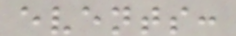events:
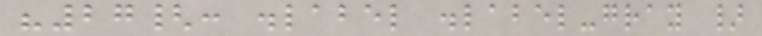"27{: .label .label-gray }
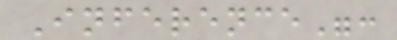Inference":
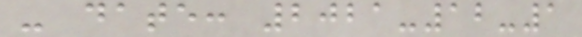- date: 2021-12-1
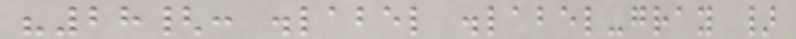"28{: .label .label-gray }
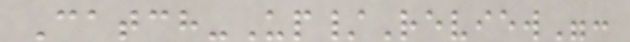Catch-Up/Review":
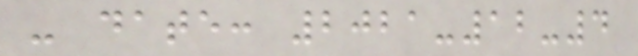- date: 2021-12-4
